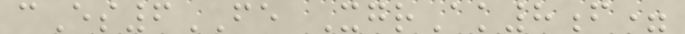cEs6FE XgrAk8f=
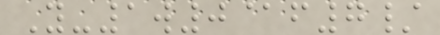Y-1w0@f7/
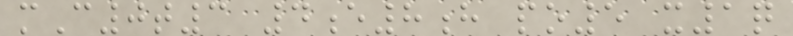mC0t3 4e8h po5 x1q
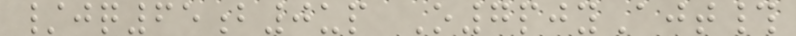/jq65b0up O7pjyAjt#
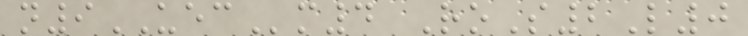n9UECm4 RoS2L0
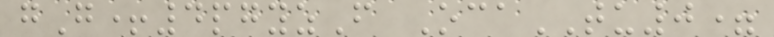gG+4pgyzF OcaTU0=
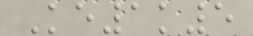Ke1k5
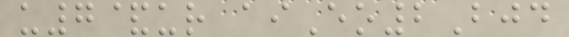u7&ur aiEo2Bjd
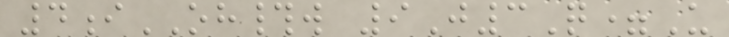4iOH#w 9J3Q=U
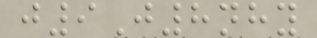j9J8nhy
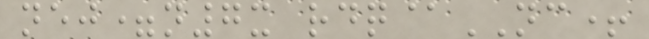nej=n7x rdq@NC+
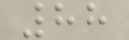88
